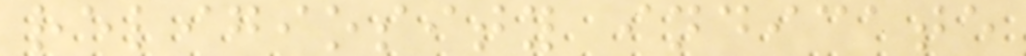religiosity indicate
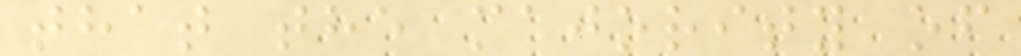that the majority of
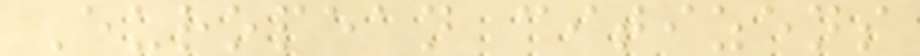European citizens
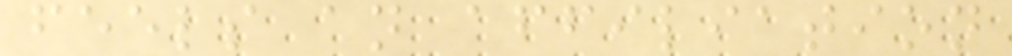feels an affiliation
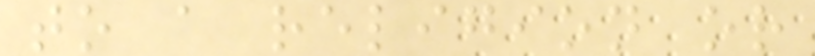to a religion or
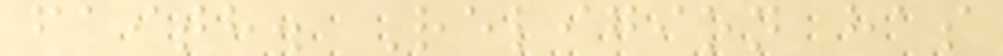faith. Religion has
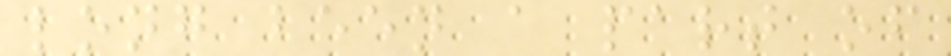long been a part of
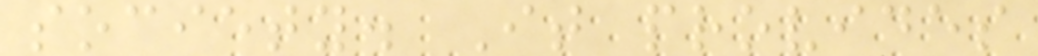society. It provides
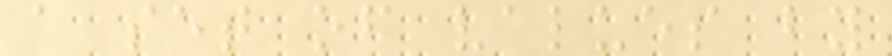a set of values by
